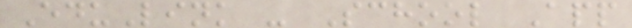EduLink - School App
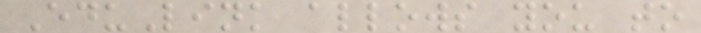EduLink allows you to
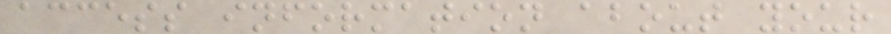access information about your
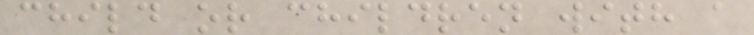child or children with a
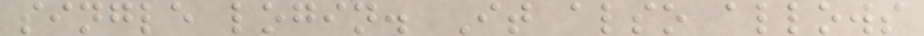single login. It also allows
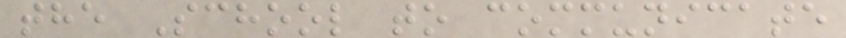the School to communicate
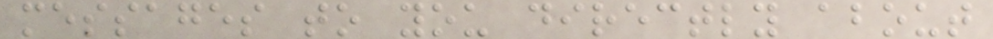messages to you directly about
